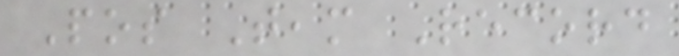Pos Team Record
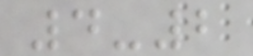4-2
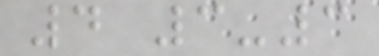4 3-3
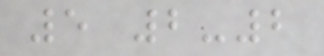5 2-2
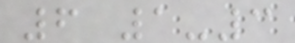6 1-3
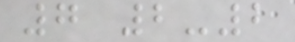7 2-2
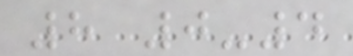8 0-4
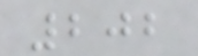202
